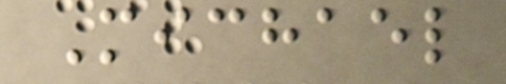Michael
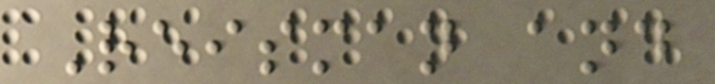Reisman and
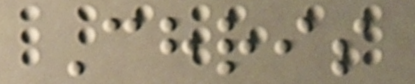Chris
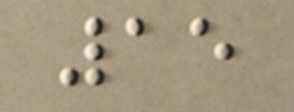15
